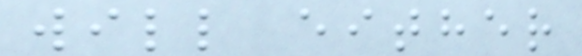will either
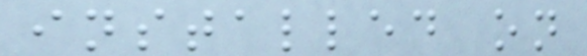installed on
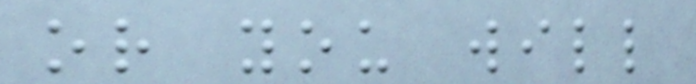or you will
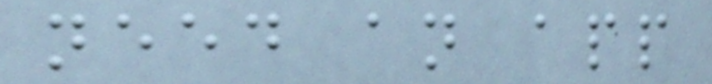need an app
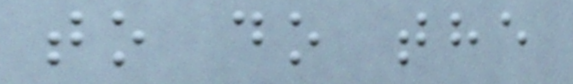to do the
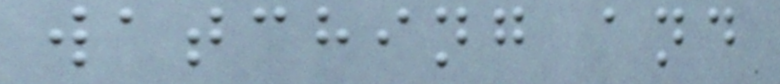watching and
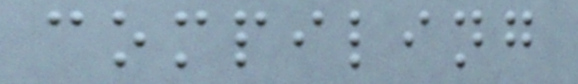compiling
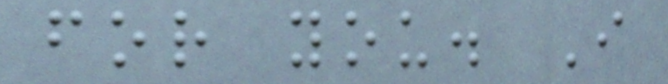for you. I
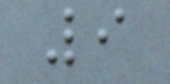9
